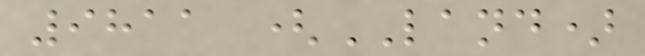9811 (LAND)
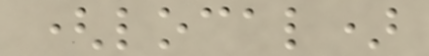(local)
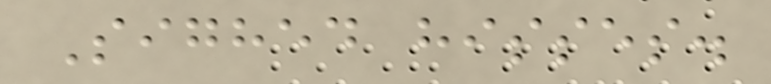Sighed hisses.
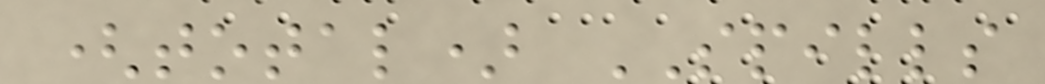(total) SPILLS
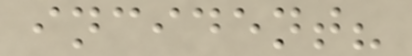incident?
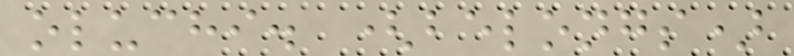oluchi. (belongs)
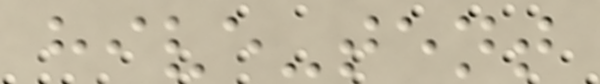hive-tent
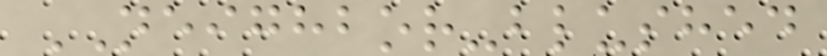NEIGHBOR-blushed
